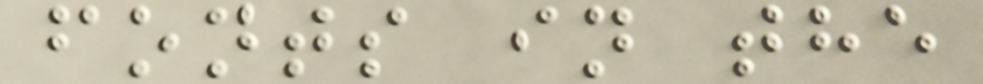fonts in the
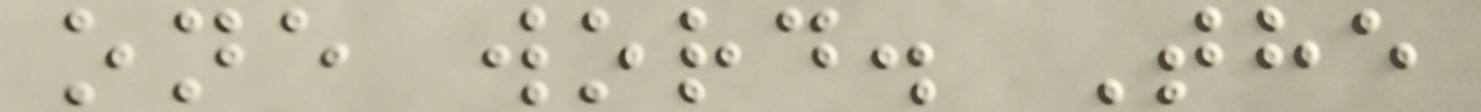one word. The
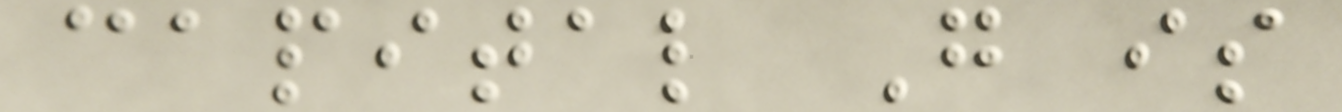capital G is
